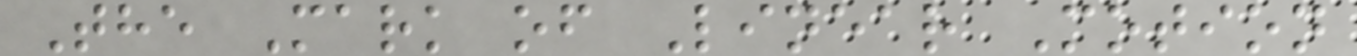The Mark of Linear Motion
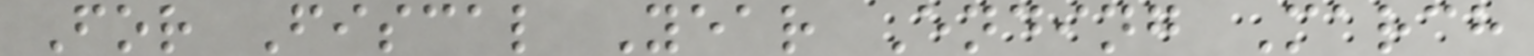For Fiscal Year Ending March
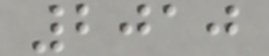2010
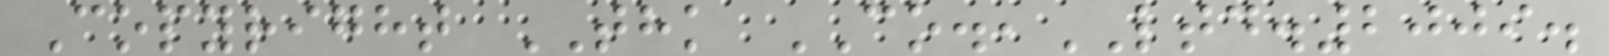Copyright THK CO.,LTD.2009.
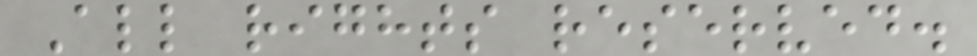All rights reserved.
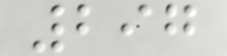297
